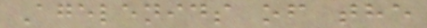Agelenids of the
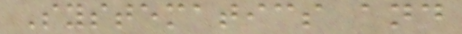Systematics and
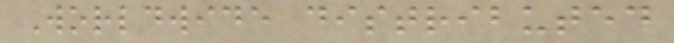Worldwide distributed
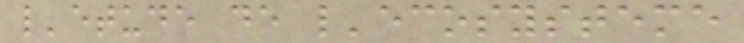l'etude de l'ecosysteme
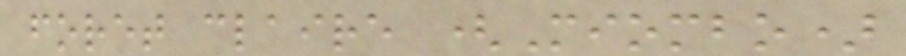foret claire (Miombo)
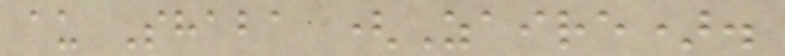au Shaba (Zaire).
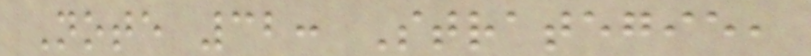Note 32: Strategie,
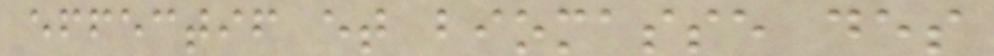effectif et biomasse des
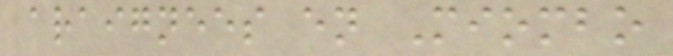araignees en Miombo
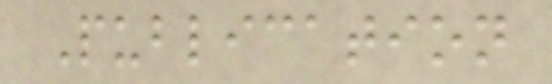Publication
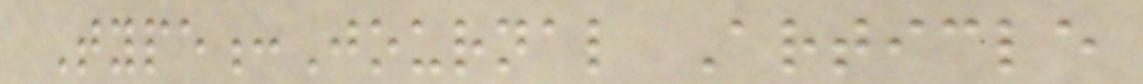Type:Journal Article
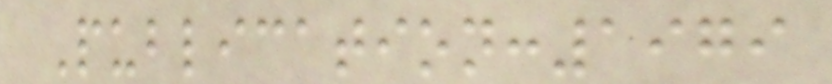Publication:1979
